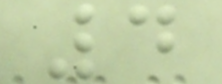4
